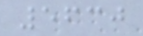5630
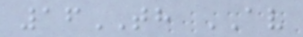16TH AV
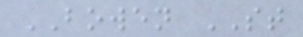BOWEN ST
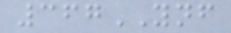367YNF
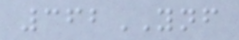362YNF
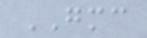GMC
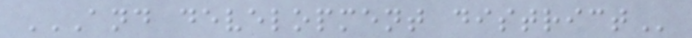AND DEVELOPMENT DISTRICT
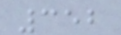352
